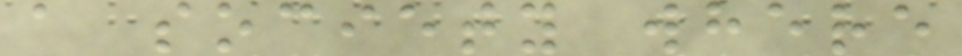a society where
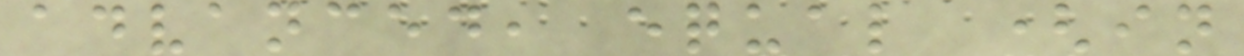advanced, equal (in
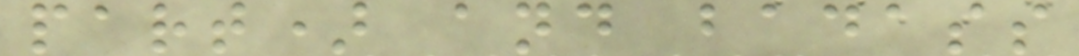part) and badass
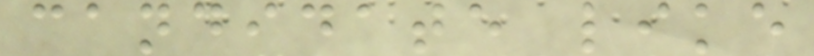candidate like
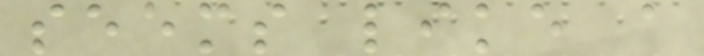seems like a
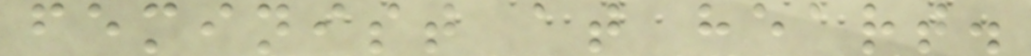feminist at heart.
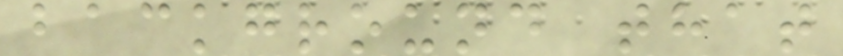background that
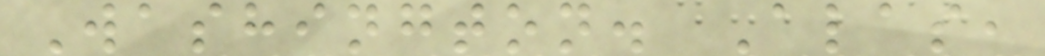Washington. Alas,
